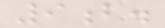9b.
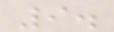9.
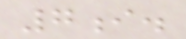7i.
